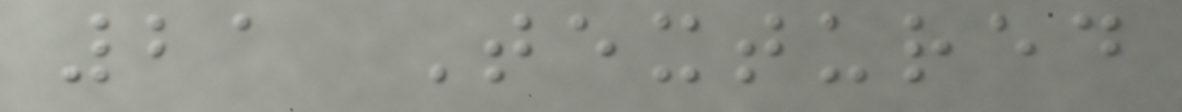21 Textured
